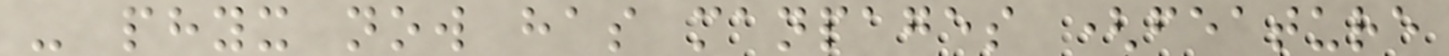- phyx now has manpages (feature
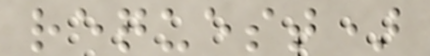request)
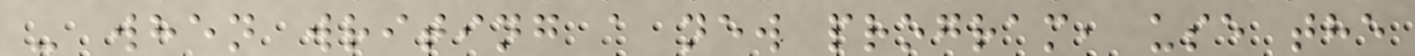- when writing a new program, use the
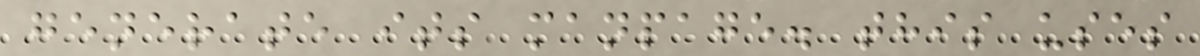generate its manpage. this uses
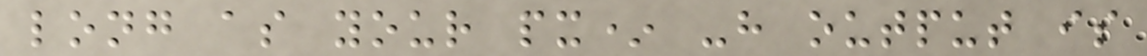long as your px* -h output is
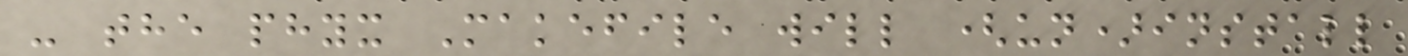- the phyx Makefile will (un)install
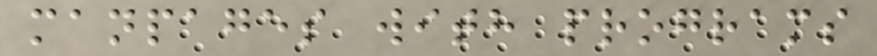manpages with programs
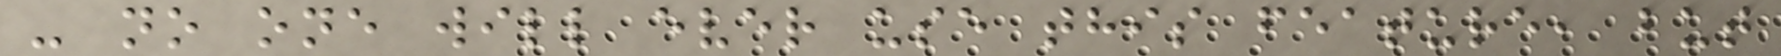- no one will ever use this feature, but
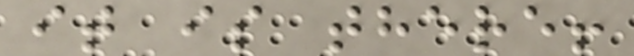it is there!
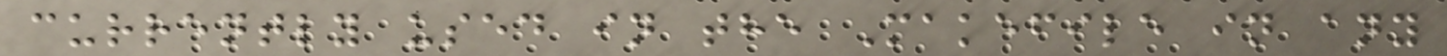currently used in the Makefile in any
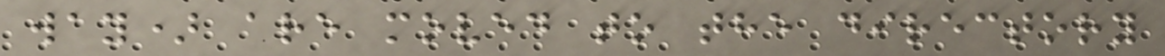way) are moved to the directory
